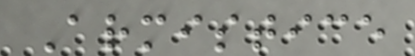Armistice
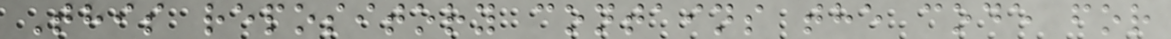This repository contains the code for
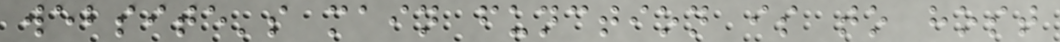website's main function is to host
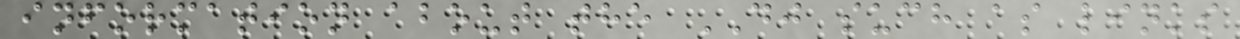information about the DJ such as links
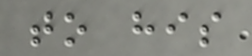to his
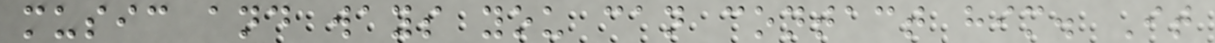music and ways you can contact him. It
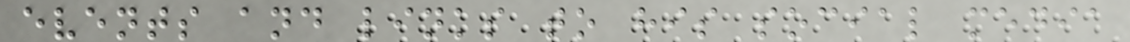events and links to his social media
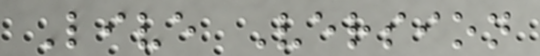Live Version
